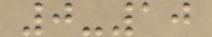0-10
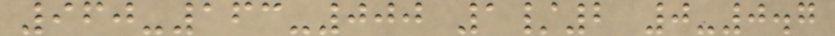960-163-000 1/2 0-0.7
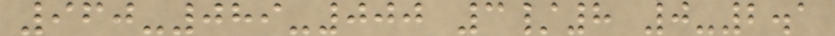960-089-000 3/8 0-2.1
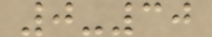0-30
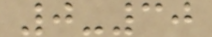0-30
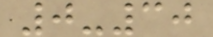0-30
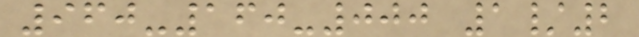960-160-000 1/2
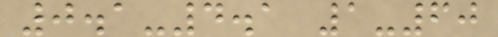0.1-4.1 1-60
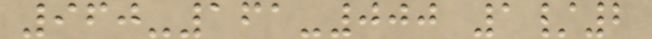960-161-000 1/2
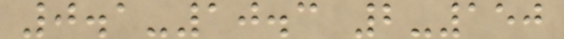0.1-10.3 2-150
